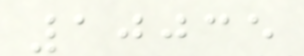10035
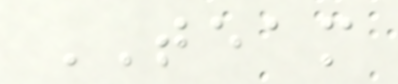TEAM
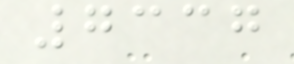7337
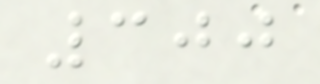300
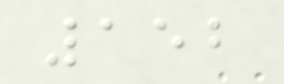152
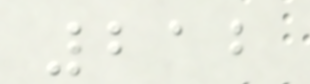212
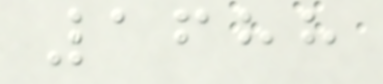1688
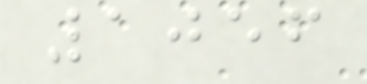1056
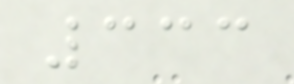333
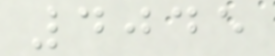4045
